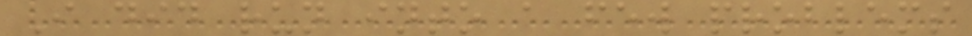I did run into a few problems
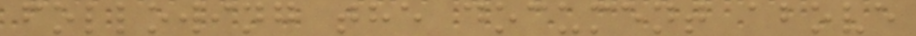following the document above
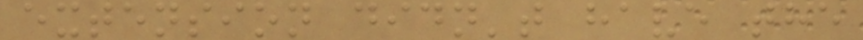extension didn't have the
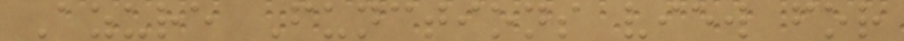Azure Functions view for
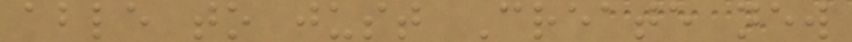able to just Create new
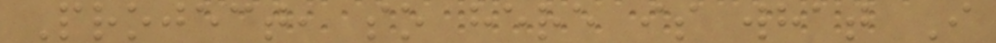Project, so here is what I
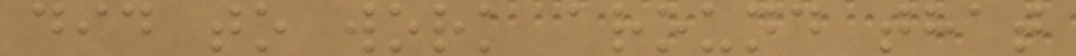did to work around that
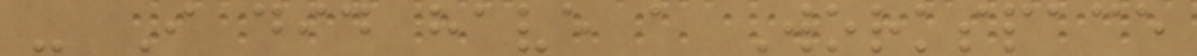- I did have a Workspace
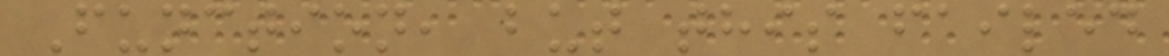Function, but this failed
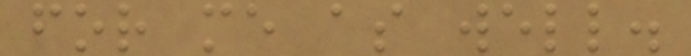for me as well.
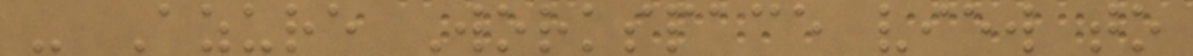- Azure Workspace view to
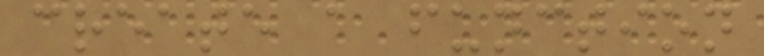create a function
